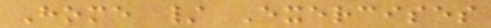Home / Exercises
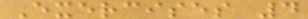Exercises 4
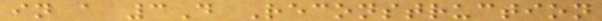in a 3D Reconstruction
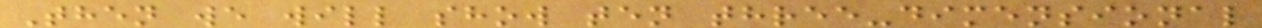Then we will show ten three-dimensional
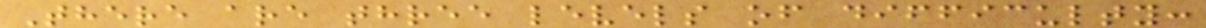There are three levels of difficulty:
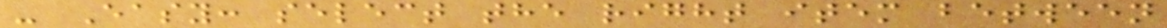- Easy: select the right item between
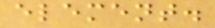element.
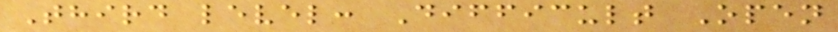Third level: Difficult Open
